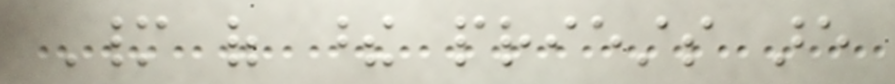Many of these priests are
